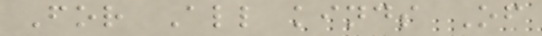For All kinds Of
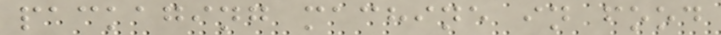packaging machine in food
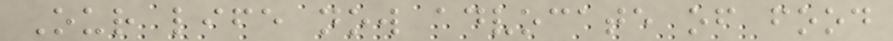Our life now advocate of food
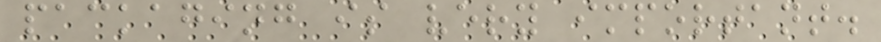packaging is very important.
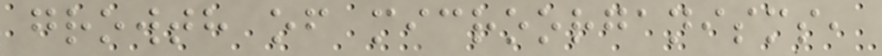growth of microorganisms,
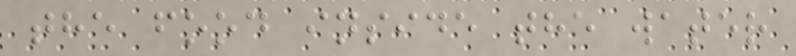the food inside the water
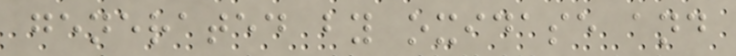generated by oxidase and
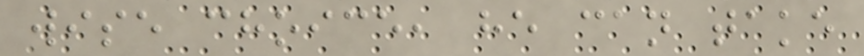wise choice, he can take
